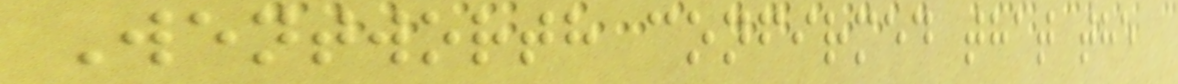Wentworth confirmed that the
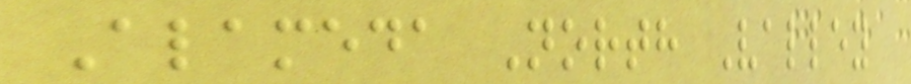Alameda North Valley
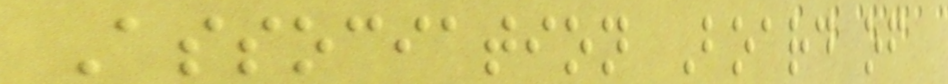Association Board of
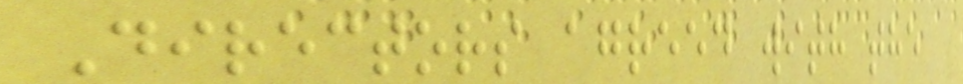Directors agreed with the
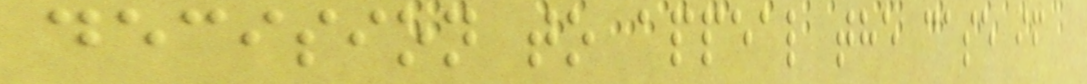decision to appeal the case if
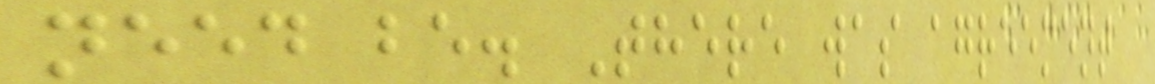need be. There was agreement
